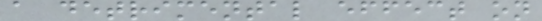a detrimental effect on
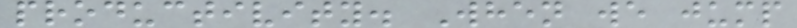productivity. When we jump
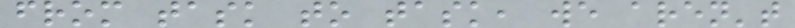from task to task, we aren't
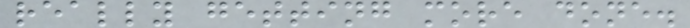really getting more done.
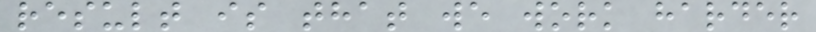result is that we work harder
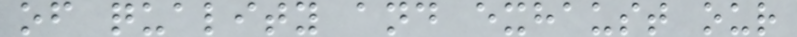of quality and exhaust our
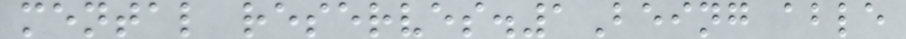mental reserves.1Being able
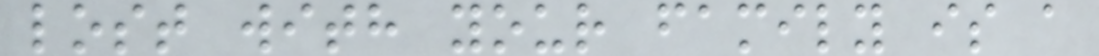lost with your family is a
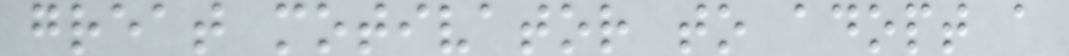great motivator to adopt a
